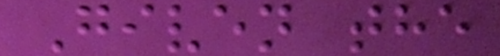Given the
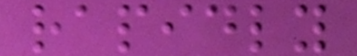rapidly
